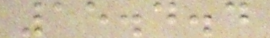15.4.4
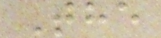The
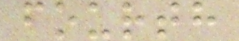fourth
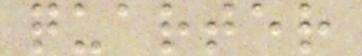quarter
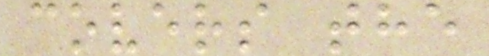covers the
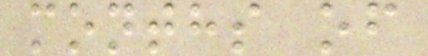months of
